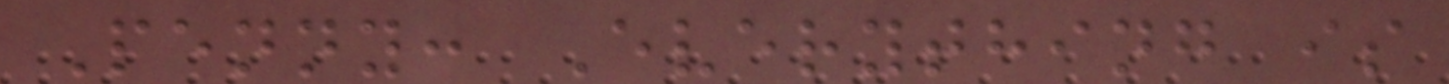Penny: Everything is
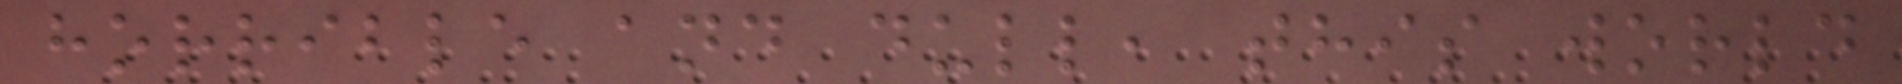horrible and dull, this world
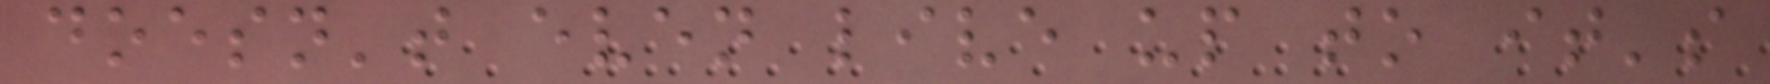doesn't even live up to it's
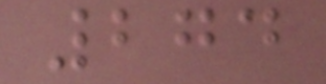274
